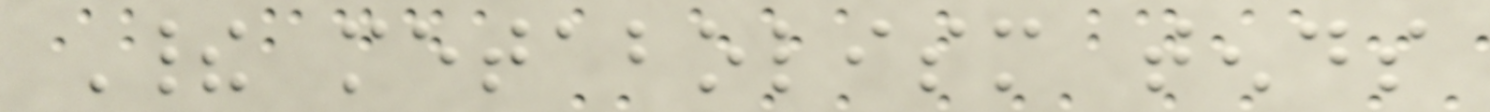Their metabolism tends
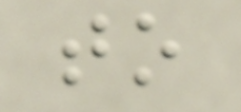to
